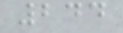244
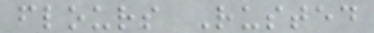flours Rusted
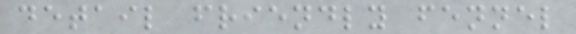detail friendly fennel
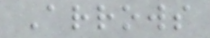Arrows
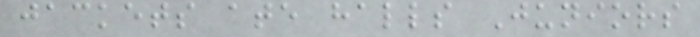jackets ate halls Juniors
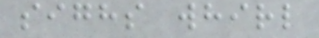sighs whirl
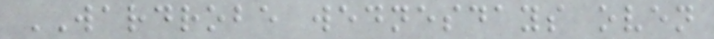WARDROBE wednesdays oven
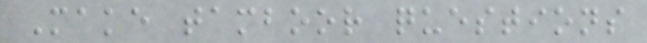Make tamboor questions
